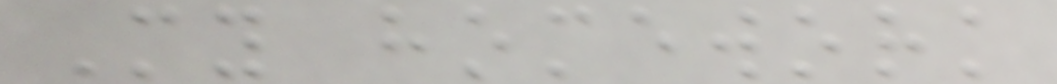My homework
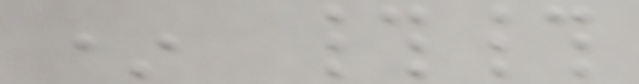* ##
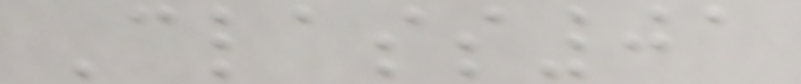Class01
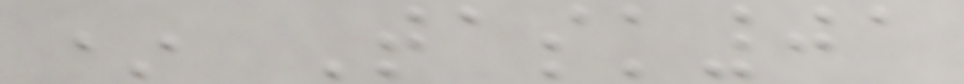* Task01
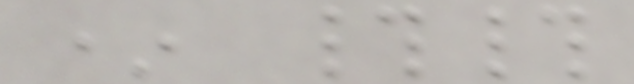* ##
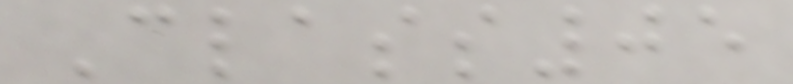Class05
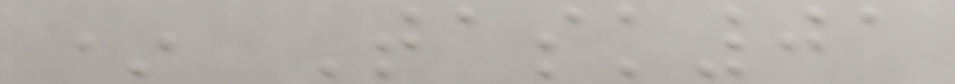* Task01
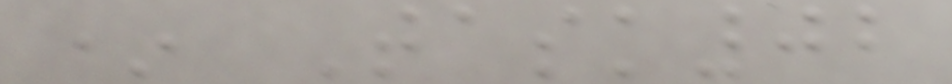* Task02
